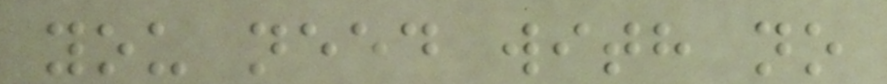you need with no
